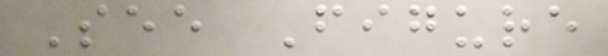See Figure
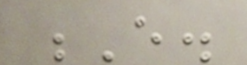E.
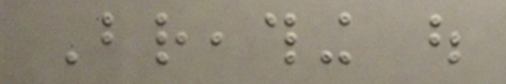Breathing out
